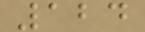124
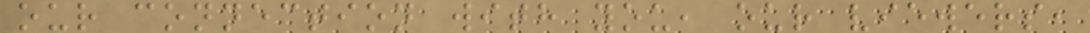our connection with you, our viewers,
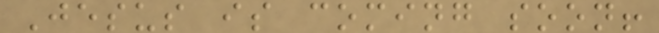Jesus is coming soon!
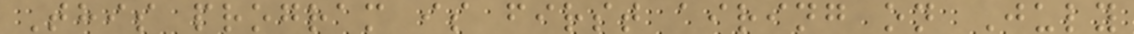This program is first airing on July
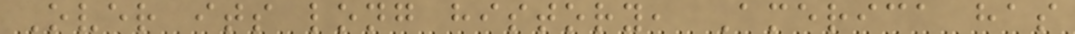Over its long history, America has
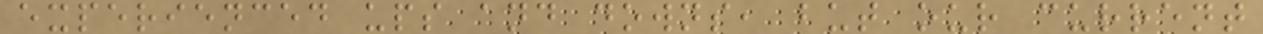experienced ups and downs, but our current
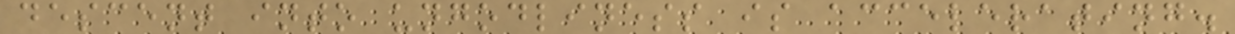descent into ungodliness is accelerating.
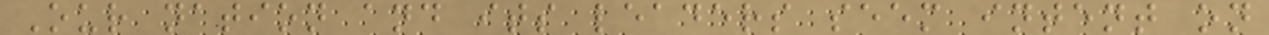Our nation and its leaders seem intent on
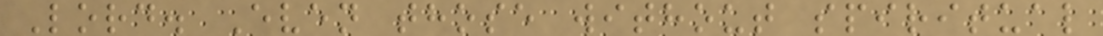Lord. Even those without spiritual
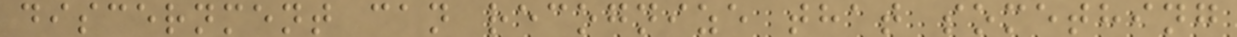discernment can recognize that something
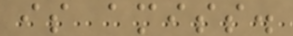is amiss.
